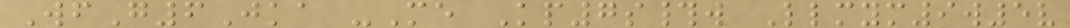WfG6Jka -Me Kp7s#w Llmym9w5v
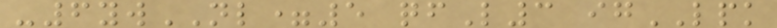-6ywNL=5 qfL3 igLPK
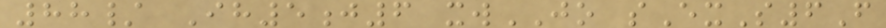88/ Ih5j6 xwJO sExS6F
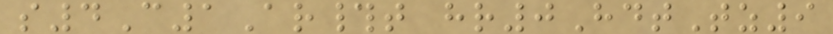s4C1Ar#t hr0HdtTz9
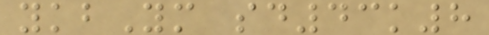ykbYm sd43k8
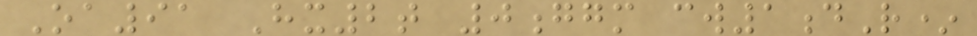Oa91 Hx2t 0ggm cw1dR*
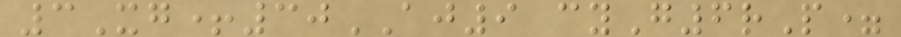3Xg+30AJ9 cyG6rP=
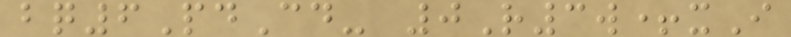bq6PdCd- 0R3w+xI
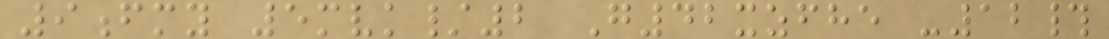9fmy 5mvk/2 G42xzfhe -12#
